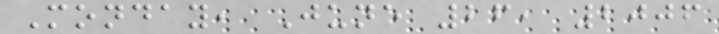Monday, June 26, 2006
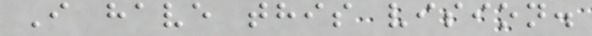I have this vision.
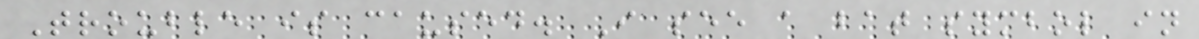Trouble is caused. I see a bat symbol in
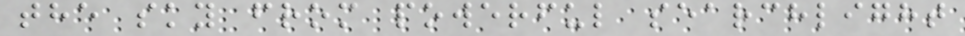the sky from powerful searchlight
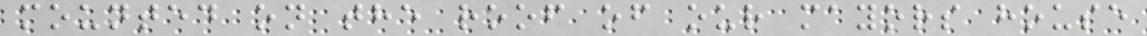mounted on the roof of our mayors house
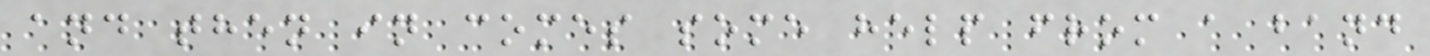and then in comes some help from a band
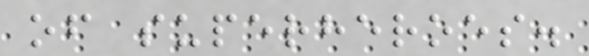of superheroes.
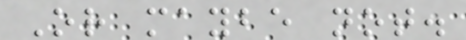Or maybe not.
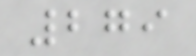279
